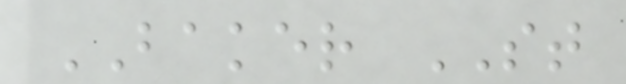BAKER ST
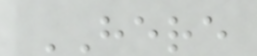HERE
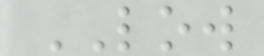LOW
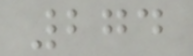274
